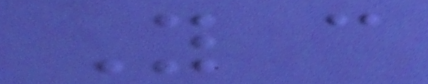You can
